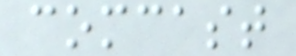comcast
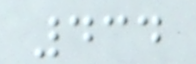434
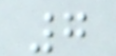7
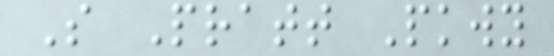S Pratt Pkwy
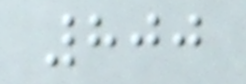800
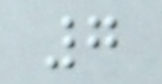7
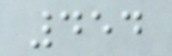454
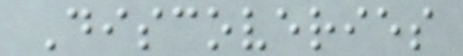Discoveries
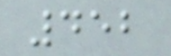452
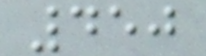450
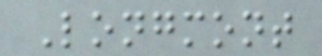Longmont
